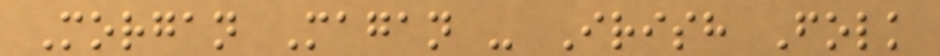Morgan Magan - Irish Folk
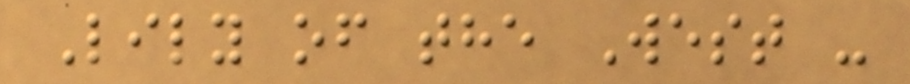Lily of the West -
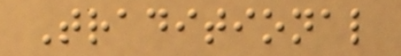Traditional
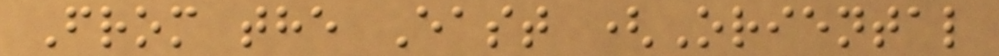From the East (Oriental
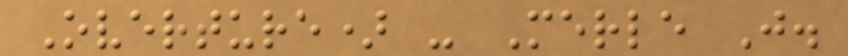Overture) - Merle J.
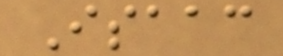Isaac
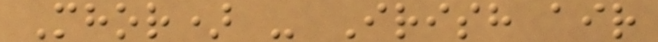Mhor) - Irish air
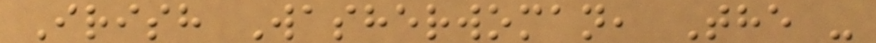Irish Washerwoman, The -
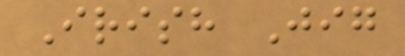Irish Jig
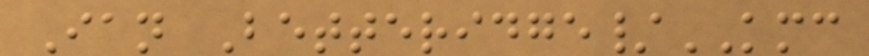Ian Betteridge/KMC
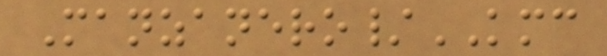Manzanero/KMC
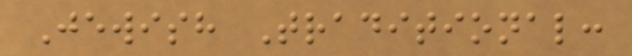Jewish Traditional:
